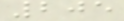205
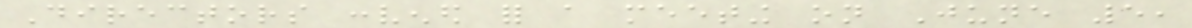Directors convened for a meeting on June 5,
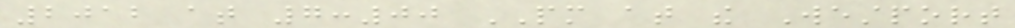2012 at 7:00 PM at the Westport
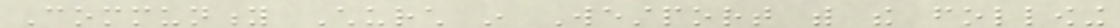Community Church in Westport with the following
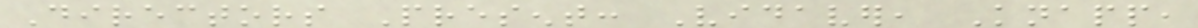Directors Present: Vidaver, Knapp,
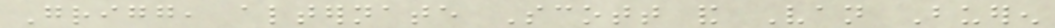Grigg, alternate Scott and Van Bueren
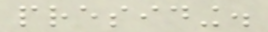presiding.
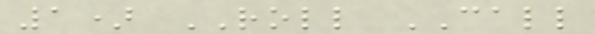1) ROLL CALL
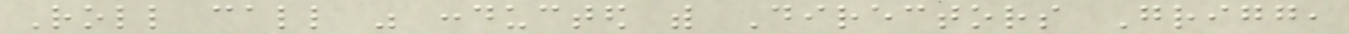Roll call was conducted with Directors Grigg,
